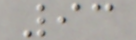93
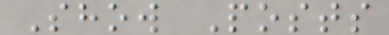Show Posts
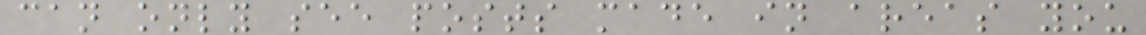can only see posts made in areas you
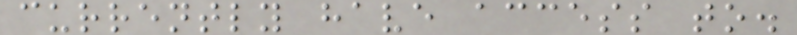currently have access to.
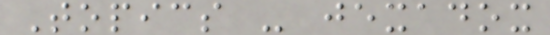Topics - jexadox
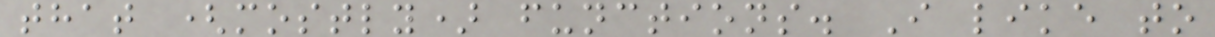that (mostly) functions. I like to
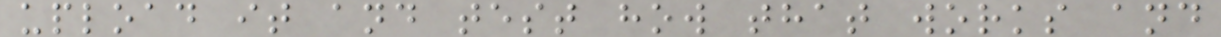upload it and test how that works and
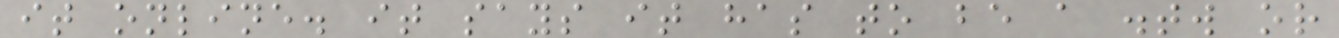it online. it says it has to be a .tw or
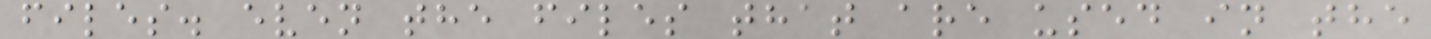files. even the files that are used in the
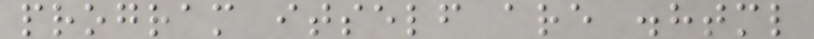program itself are .html
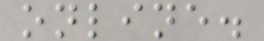online.
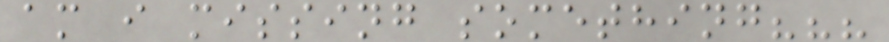am i missing something???
